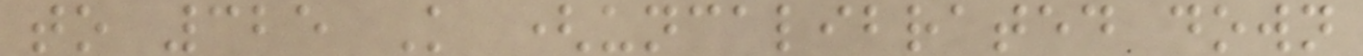to 325 K (uncalibrated down
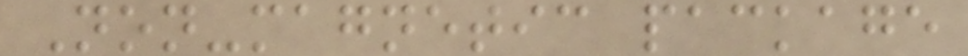Non-magnetic package
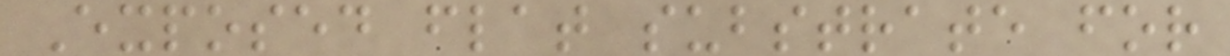Exposed flat substrate for
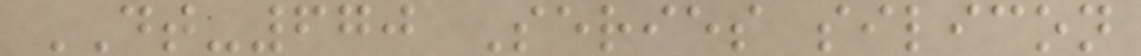DT-670 Series silicon
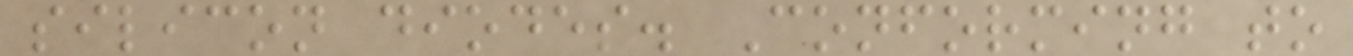silicon diodes. Conforming to
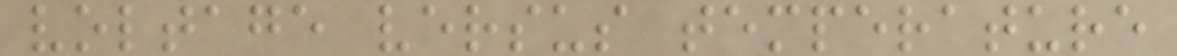voltage versus temperature
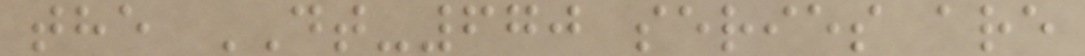the DT-670 series are
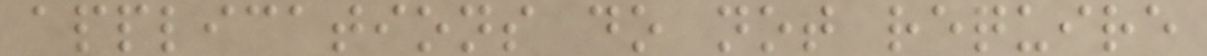applications do not require
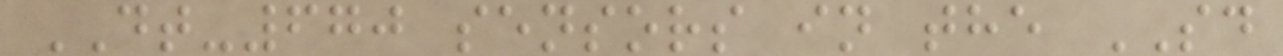DT-670 sensors in the SD
